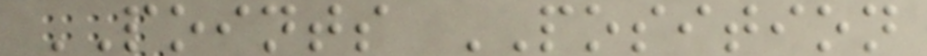POINTS POSITION
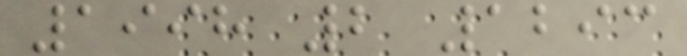1998 2 1293
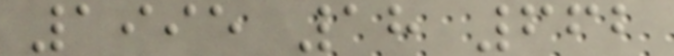1995 18 662
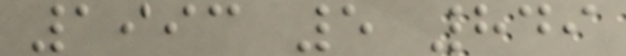1993 5 849
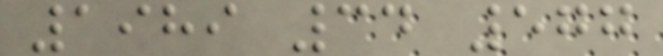1989 34 577
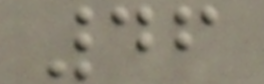46
